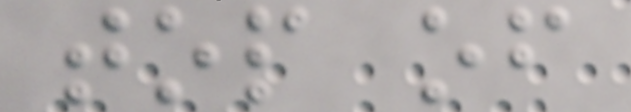top of
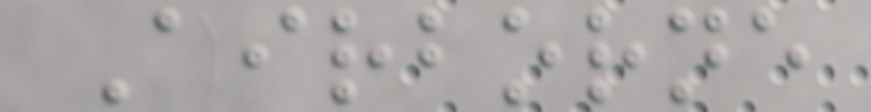Airborne
